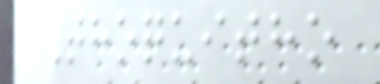Thoquitho
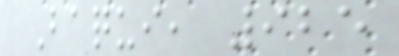Baqui, 925
